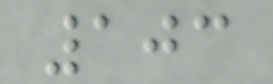103
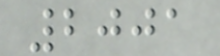2001
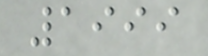1999
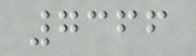7366
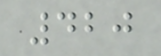420
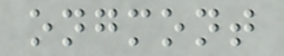ongmont
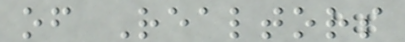of Realtors
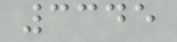3345
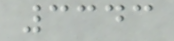3343
